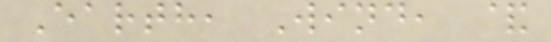Earth, Wind, &
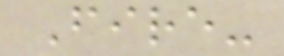Fire-
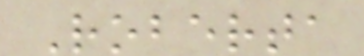Roberta
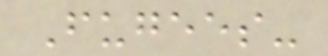Fugees-
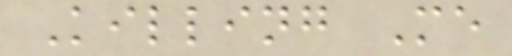Killing Me
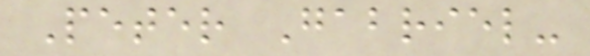Peter Gabriel-
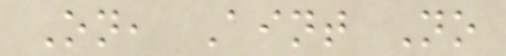On, Aint No
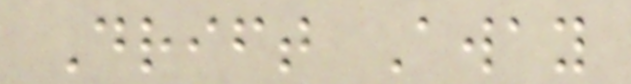Drift Away
